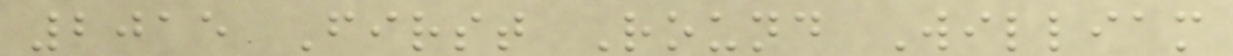2015 First Round William
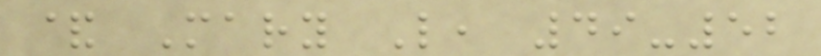& Mary L, 49-52
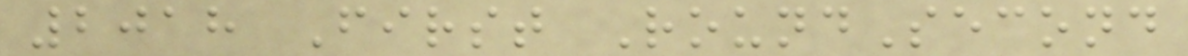2018 First RoundSecond
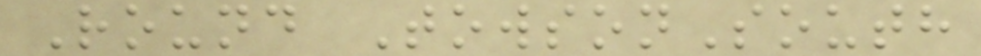Round TowsonSouth
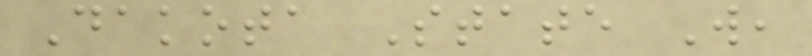Dakota State W,
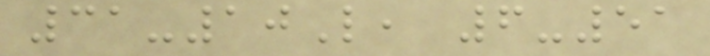31-10L, 6-51
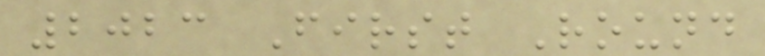2023 First Round
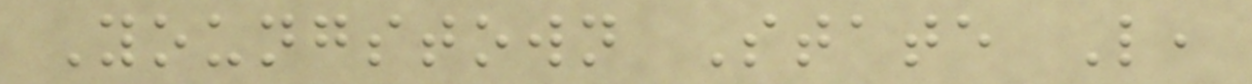Youngstown State L,
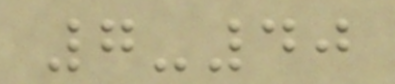7-40
